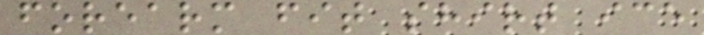forearm fit shirt ice
